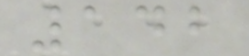142
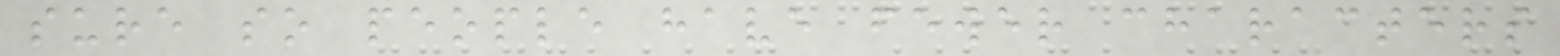sure so people have fewer characters
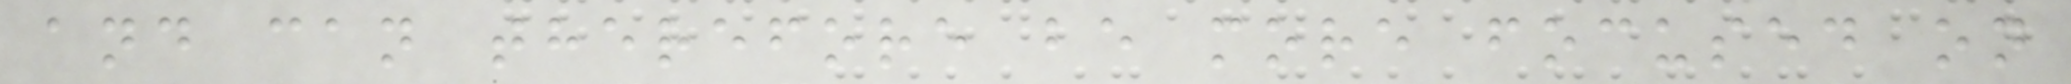and can therefore be more focused on
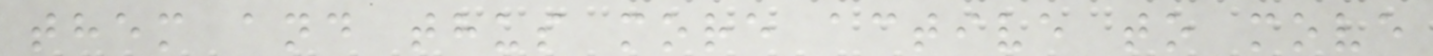them and thus more active to move
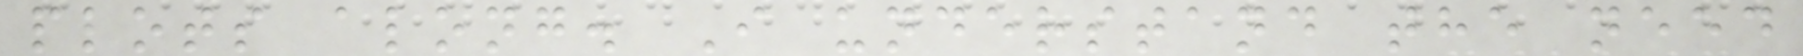plots along. I understand the need
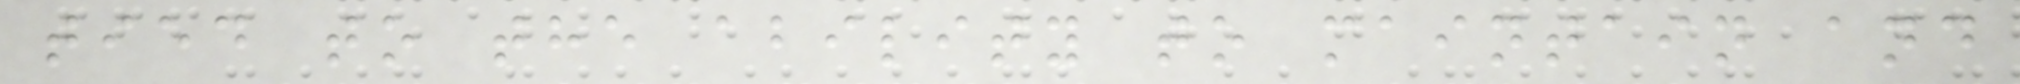tied to the ability to maintain and
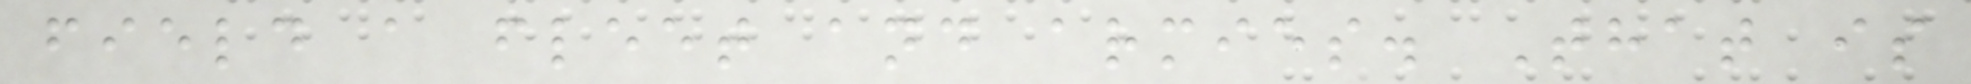field a fleet and armies. That is
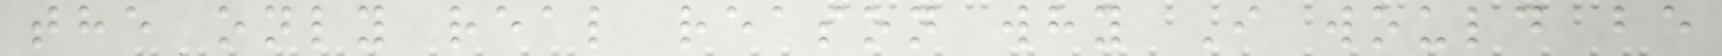the only real reason why I would be
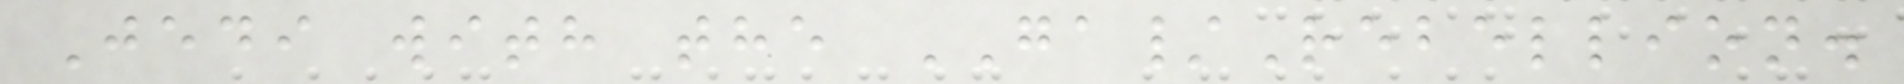Jedi with the GA/Rebellion.
